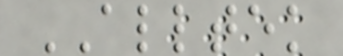ALLTEK
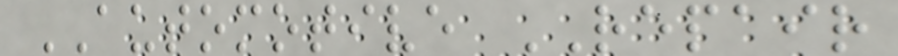AUTOMOTIVE REPAIR
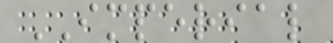IMPERIAL
